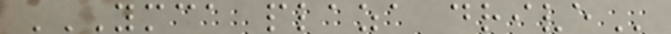YMCA PLAZA DRIVE
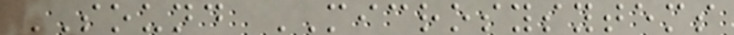SOUND MICROSYSYTEMS
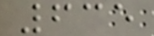635
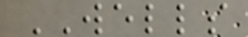WELLS
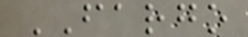FARGO
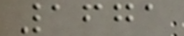1671
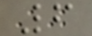6
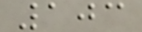103
